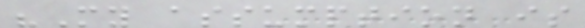"My assumption is
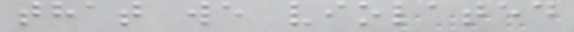that we violated
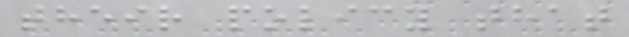their policy that
